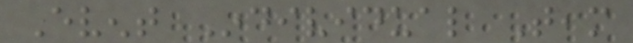Event Individual Team
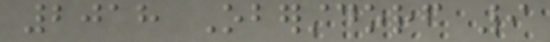2018 Oberstdorf 9
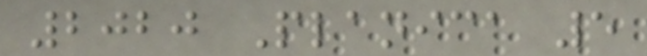2020 Planica 5
